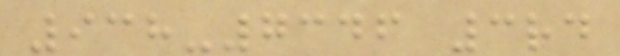938-7346 3rd
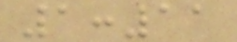1:11
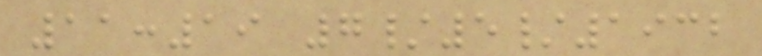11:19 7/5/1932
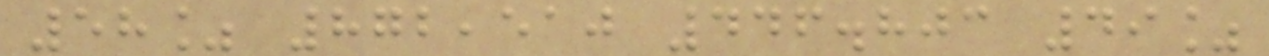58% 872,510 446.803 49%
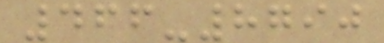466-8790
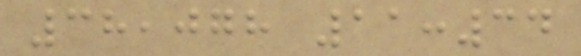38,078 11:34
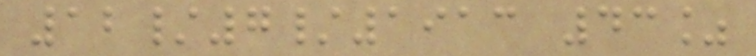12/7/1913 43%
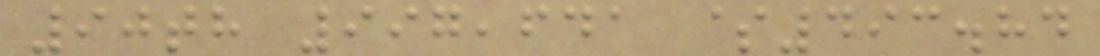90th 997,641 $493.84
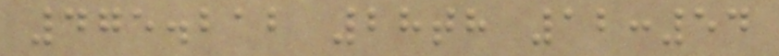475.212 28th 12:54
